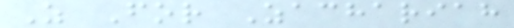Z For Zachariah
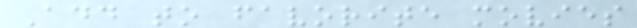Add to favorite movies
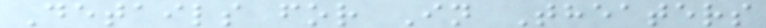Details for In Theaters
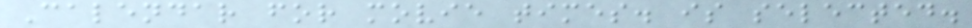Calendar for movie times. is selected.
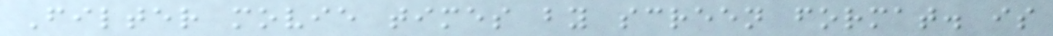Filter movie times by screen format. is
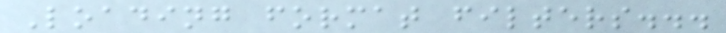Loading format filters...
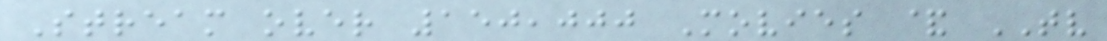Stream over 150,000 Movies & TV
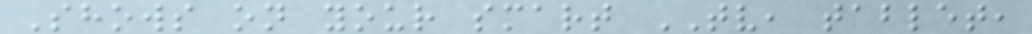Shows on your smart TV, tablet,
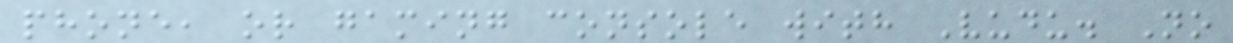phone, or gaming console with Vudu. No
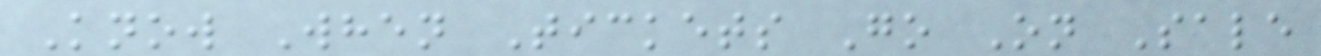Know When Tickets Go On Sale
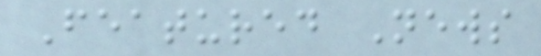Featured News
